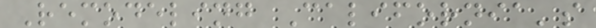Remodeling California's
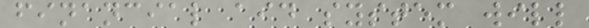financial aid system will
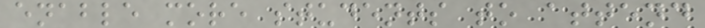enable more students to attend
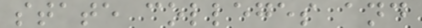state colleges and
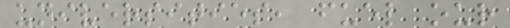universities, fuel our
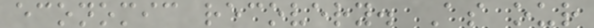economic recovery. As our
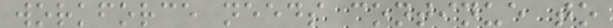workforce needs continue to
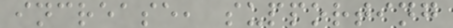increase, supporting
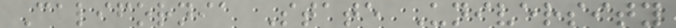California State University
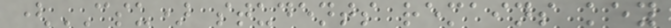(CSU) students remains key
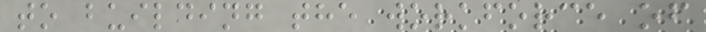to building the workforce of
